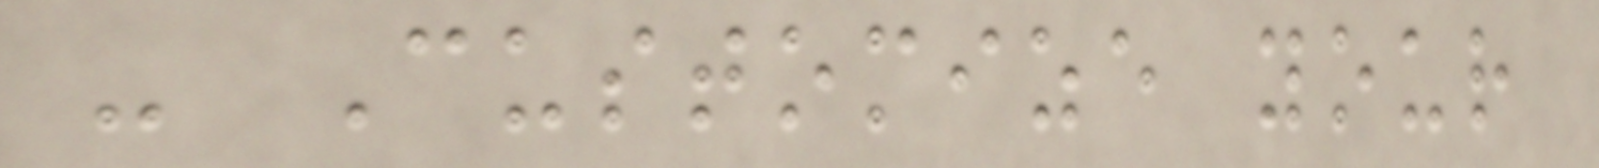- Customize your
